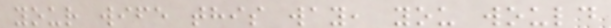your wife this way, you would
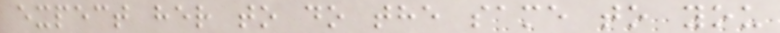expect her to do the same to you
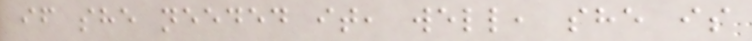if she needed it, well, she is
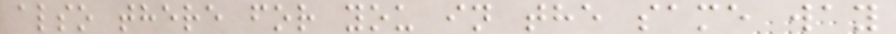also there for you in the same way
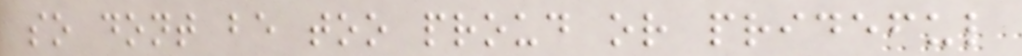so dont be too proud or prideful
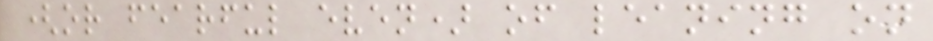(or fearful even) of leaning on
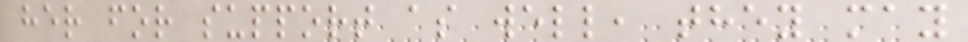her for support as well, they may
